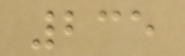235
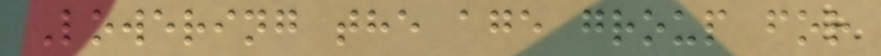Lowering the age group for
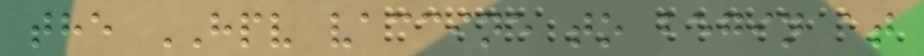the HPV vaccine to begin at
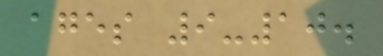ages 9-10.
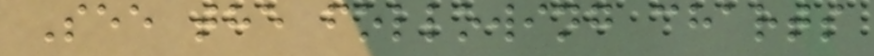See the following charts
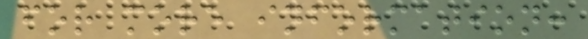for more information:
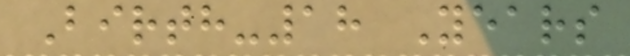Birth-18 Years
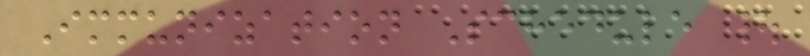Immunization Schedule |
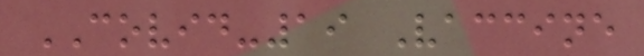COVID-19 Vaccine
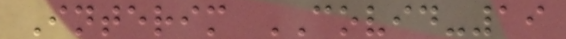Interim COVID-19
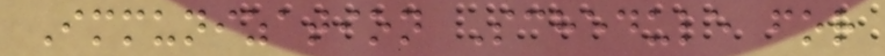Immunization Schedule for
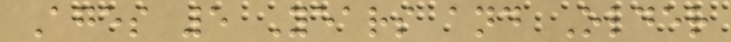Ages 5 Years and Older
